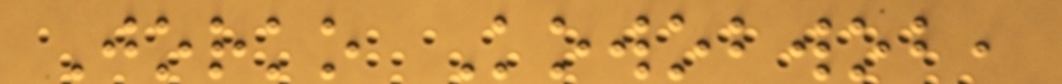Jorko Kowobwob,
